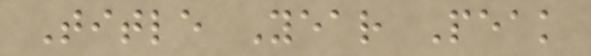Title Year Peak
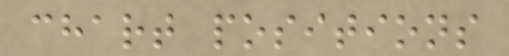chart positions
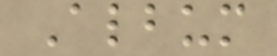Album
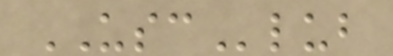USClub
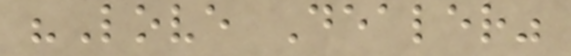"Love Dealer"
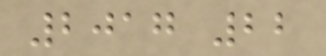2017 22
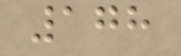178
